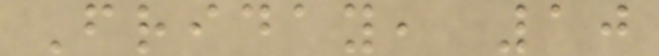Friday, 10
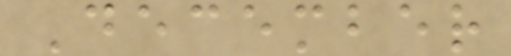December
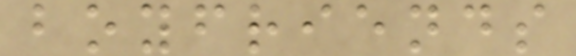boyfriends
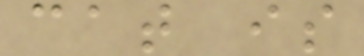cat is
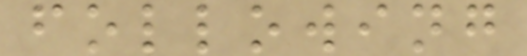following
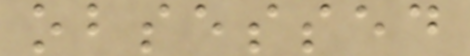obsessed
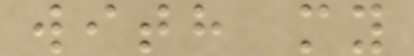with my
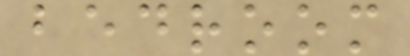bedroom
